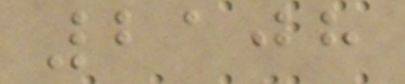2108
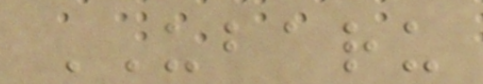UBARU
